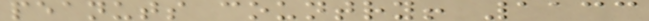peanuts country! 1133
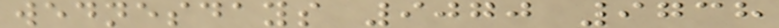wednesdays 9070 9738
